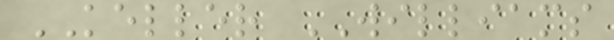KELLER WILLIAMS
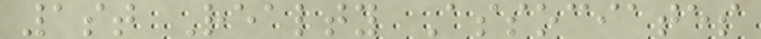1st Realty Associates
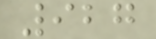927
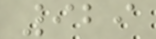929
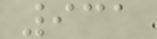931
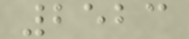2523
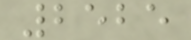2525
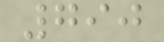790
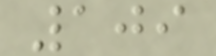109
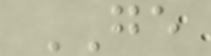GE
